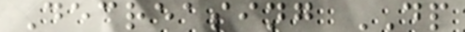Decreasing DP
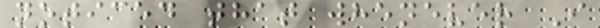noticed that whenever I
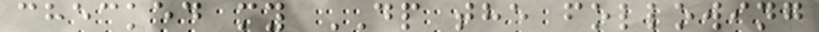checked my DP the following
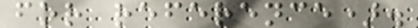for reference).
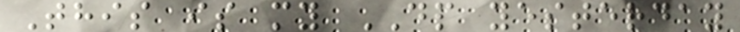This is my DP yesterday
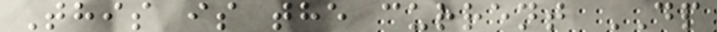This is the current DP
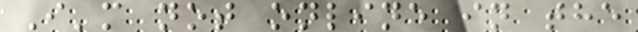I'm not online in the
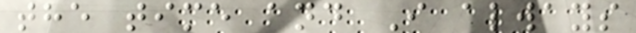the time and I always
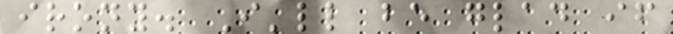irony. I'll be glad if
